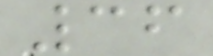36
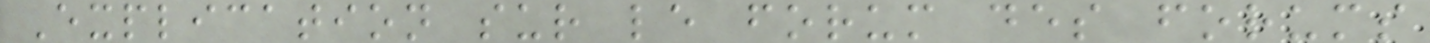Explication sur le forum des forums
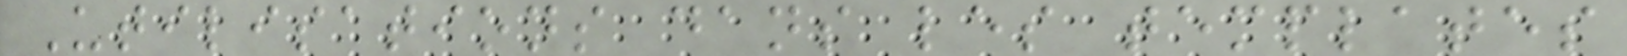Utilisations dans les templates
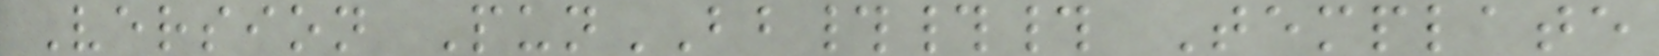Version PunBB### Template
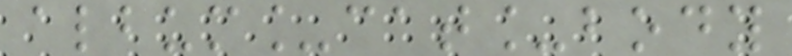album_cat_body
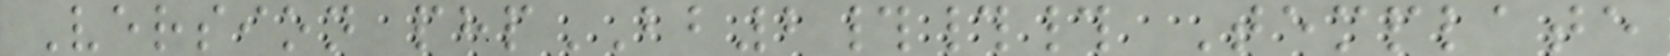Version phpBB2### Template
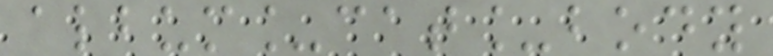album_cat_body
